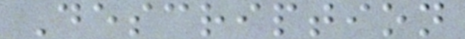Description
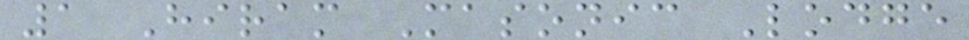1 Hiram Masonic Lodge
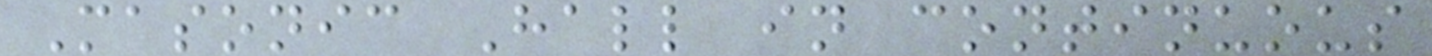Masonic Hall in continuous
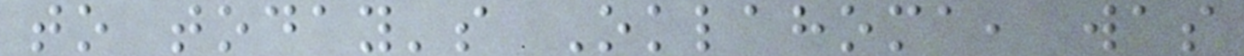to today's Oklahoma, was
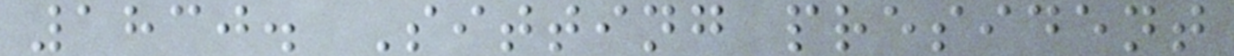1830. Sitting president
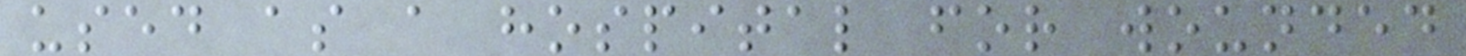used as a hospital for wounded
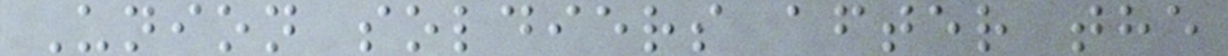Union soldiers after the
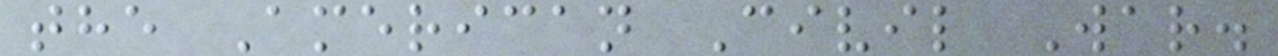the American Civil War.
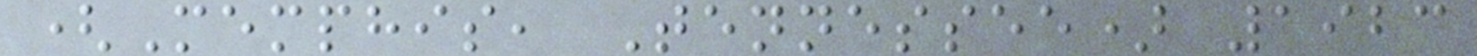(Memphis, Tennessee) 1923
